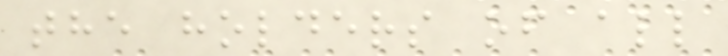the holders of all
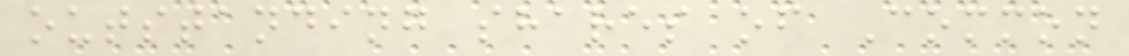outstanding shares of Common
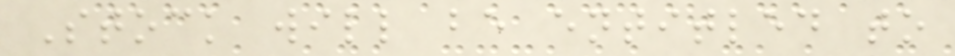Stock will be entitled to
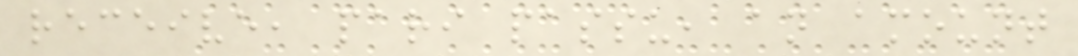receive, pari passu, an amount
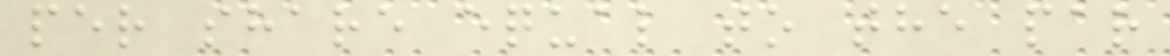per share equal to the par
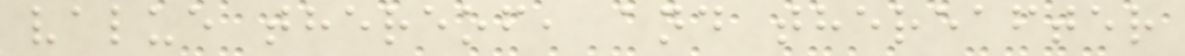value thereof, and thereafter
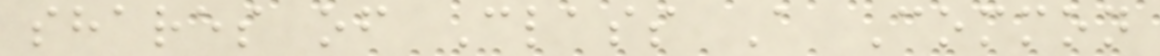shares of Class A Common
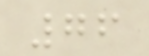76
